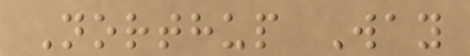Northup Way
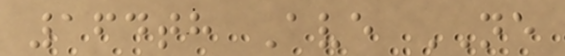164th Ave NE
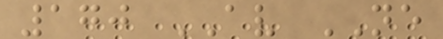170 AV NE
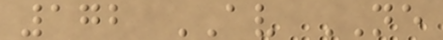172 AV NE
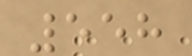558
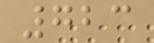723
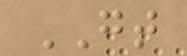GT
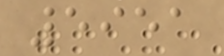5951
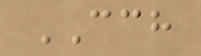CCH
